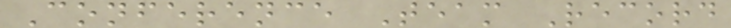Conference Team Record
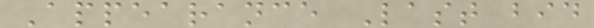Appearance Last bid
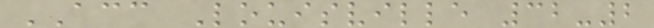ACC Louisville 32-2
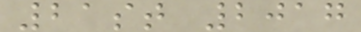21st 2017
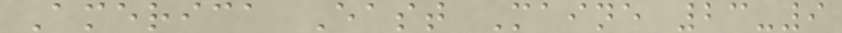America East Maine 23-9
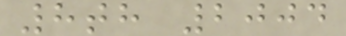8th 2004
